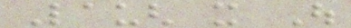Laugh it Out
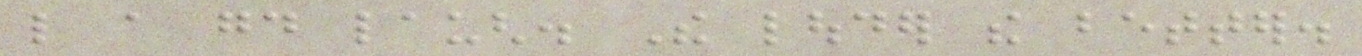like a good laugh. The louder the better.
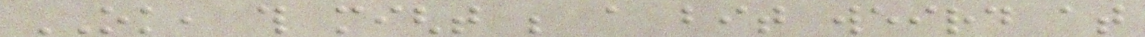OK, this might be a bit weird at
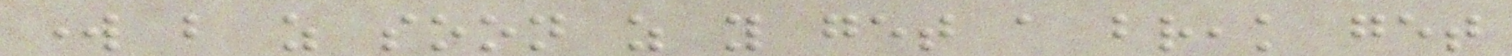work but as soon as you get a break get
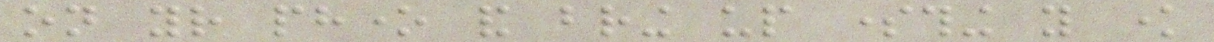on your phone and bring up something you know
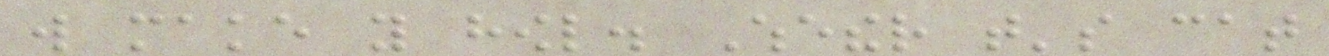will make you howl. Whether that's cat
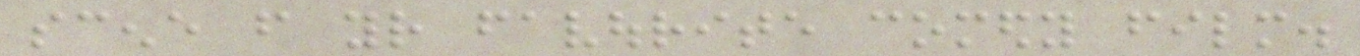scene from your favourite comedy film.
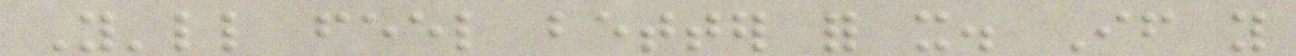You'll feel better for it. If you
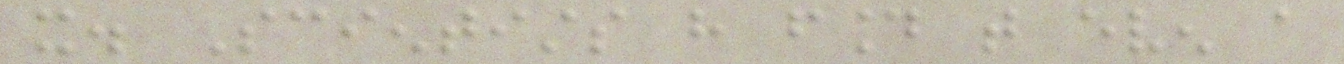it. Scientists have found that even a
